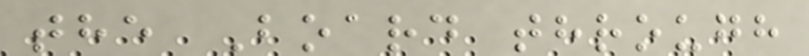the Board through
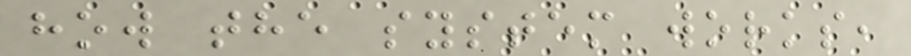how the system works,
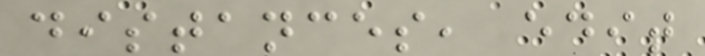distances, edit
